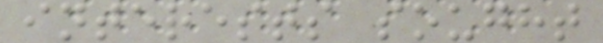interests sought
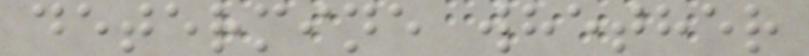determine whether
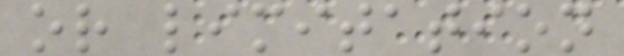or limitation
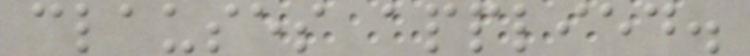clauses applied.
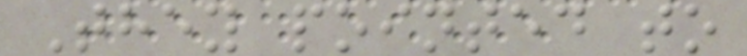They pointed to
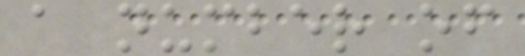a number of
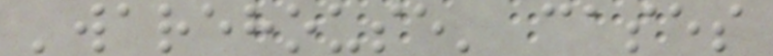'warehouse' cases
